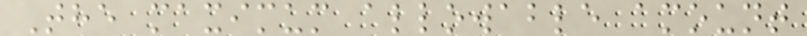The maximum allowable amount
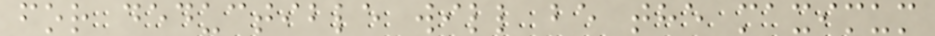for deductible will be the maximum
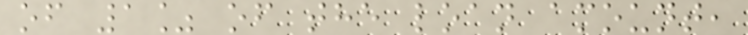of 1% of the loan amount,
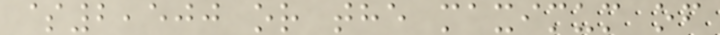$2,500 or the maximum of
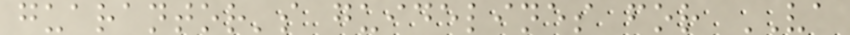guarantor's guidelines for VA
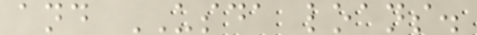and USDA loans.
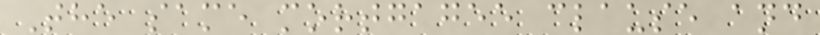The same mortgagee clause and
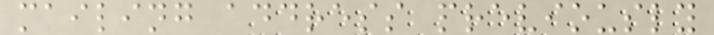mailing address previously
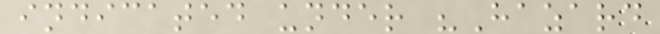indicated under "Hazard
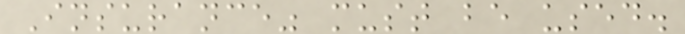Insurance" must be used.
